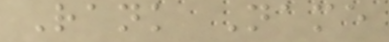Rank Name
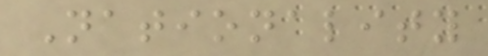Nationality
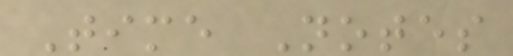Time Notes
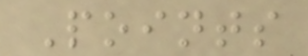Points
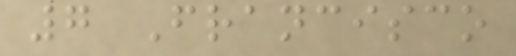7 Francisco
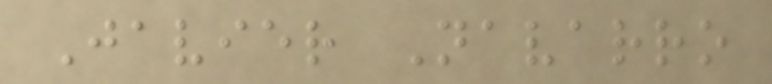Javier Navarro
